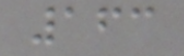163
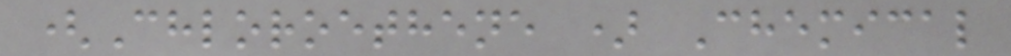(Chloroethene ) Chemical
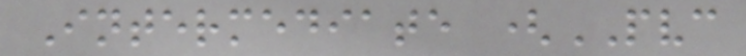Intermediate (PVC
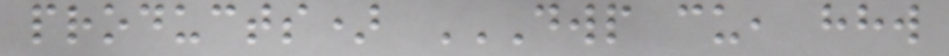products) DWP CU, HHW
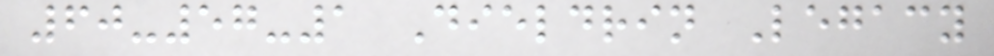60-57-1 Dieldrin Legacy
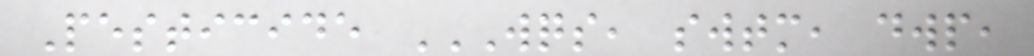Pesticide WQS, SWTM, DWP,
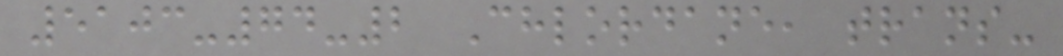5103-74-2 Chlordane, trans-
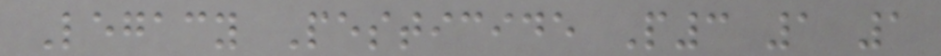Legacy Pesticide P3 1 1
